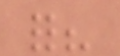for?
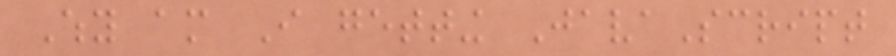Why am I getting JavaScript
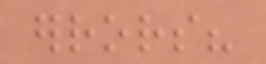errors?
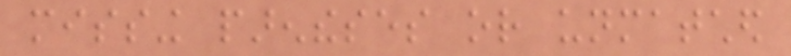missing parentheses or unmatched
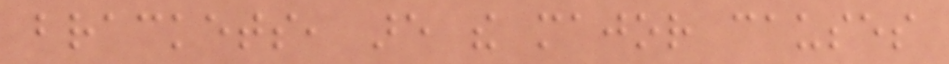brackets, are the major causes
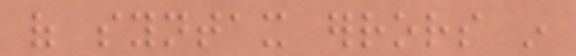of syntax errors in
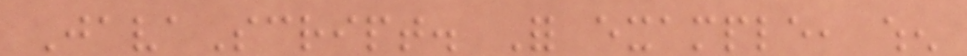JavaScript. For example, when
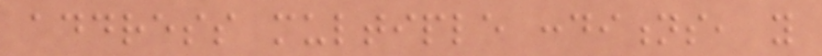address multiple conditions, you
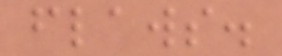flaws.
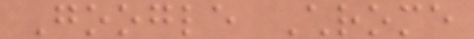Google Chrome
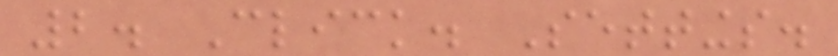2. Click. Settings.
